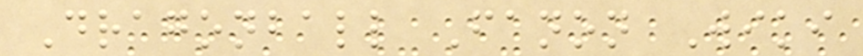Dragonball Fanon Wiki
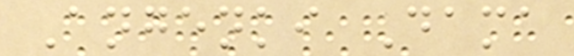Angenki Dama
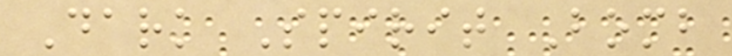Dark Spirit Bomb
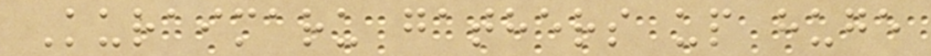Kuraimaru gathers up huge
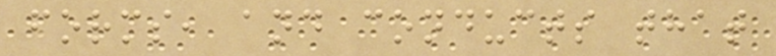forms, and conducts that
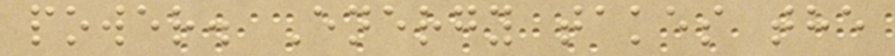power. Energy takes the
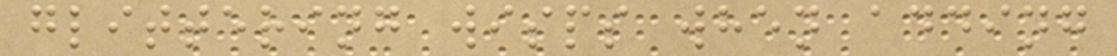glittering wisps when adding
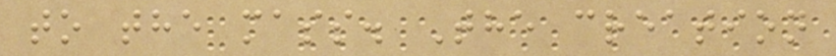to the mass. The creation
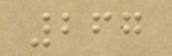267
